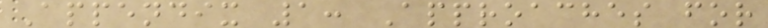Appendix 1: Approaches for
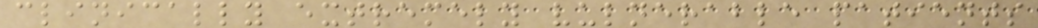clinically extremely vulnerable patients
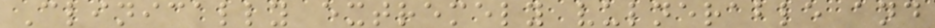Clinically extremely vulnerable and
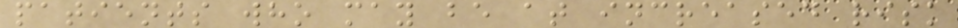patients who may be at increased risk
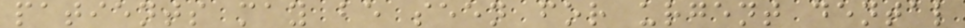patients may be seen for urgent dental
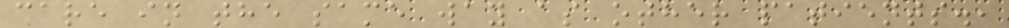care in the same way as other patients.,
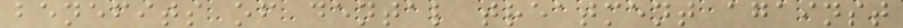benefits of dental treatment against
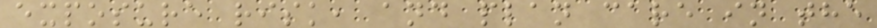exposure risk, and plan care in the
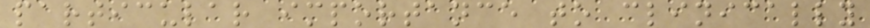particular importance to clinically
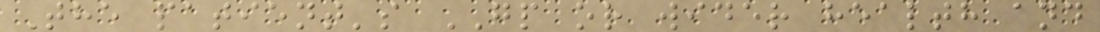The patient's GP or wider health and
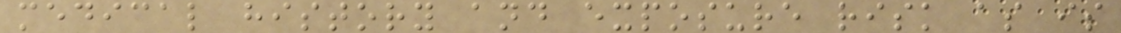medical history and exposure risk as is
